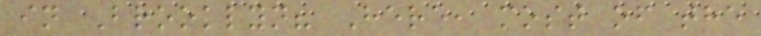in Brooklyn? Here, most of the
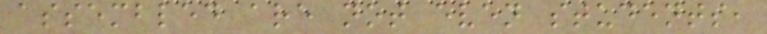assembled are not even students,
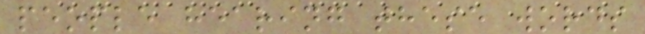people hearing these words
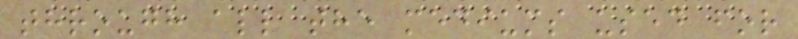through all the mediums used for
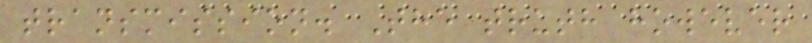transmission. The truth however
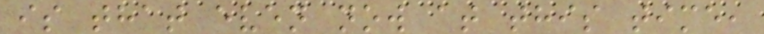is that even now at this time,
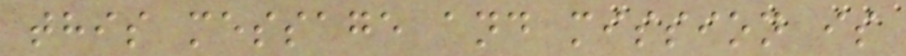this message and mission is
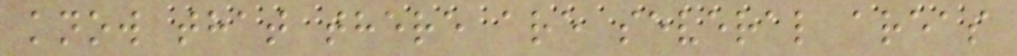know that there are several areas
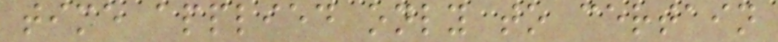time applied only to certain
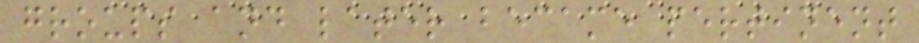groups and later became pertinent
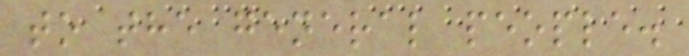to the general people.
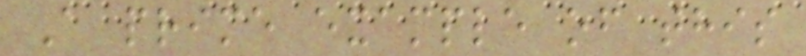A prime example of this
